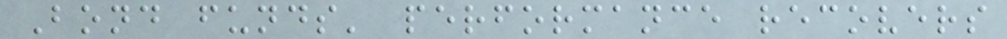Bond funds' performance recovers
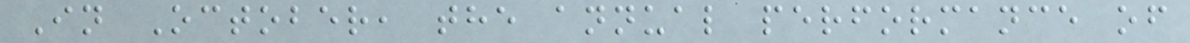In October, the annual performance of
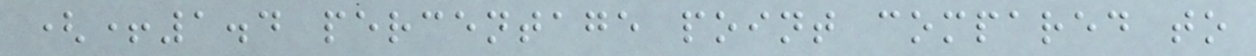(+1.4 percentage point compared to
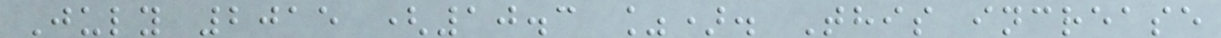July 2015 (10.3 %). This increase
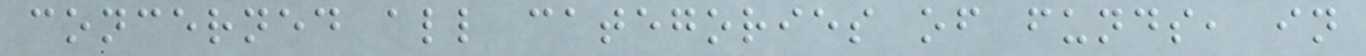concerned all categories of funds, in
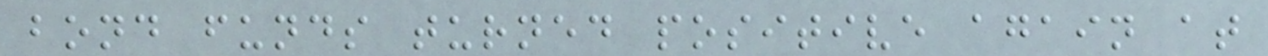bond funds turned positive again at
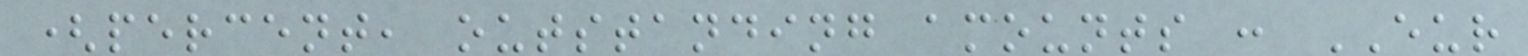(percent, outstanding amounts : EUR
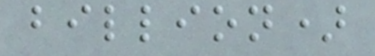billion)
